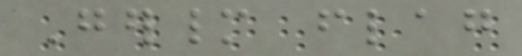Germany flag
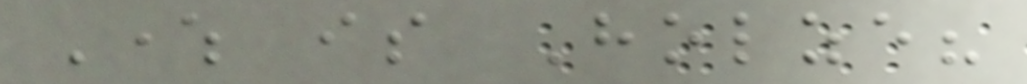Where is Holze?
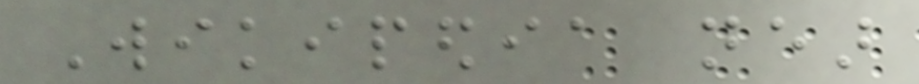Wikipedia near
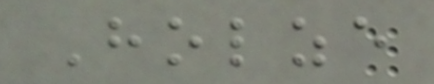Holze
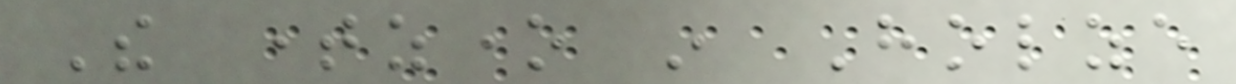The timezone in Holze
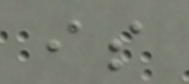is
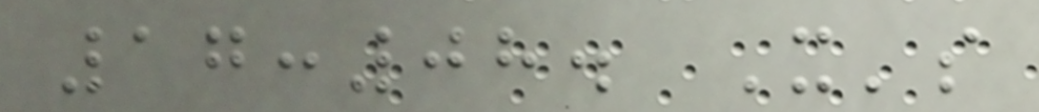17:08. It's
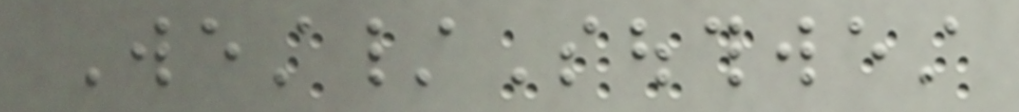West/Southwest
